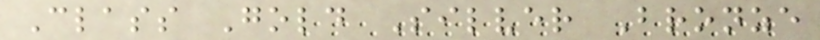Class Gold Silver Bronze
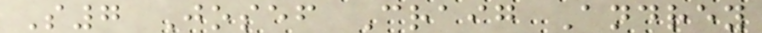S7 Josef Craig Andrey
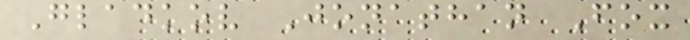Gladkov Jonathan Fox
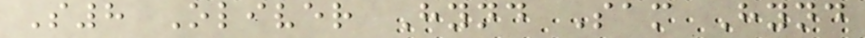S8 Oliver Hynd Sam Hynd
